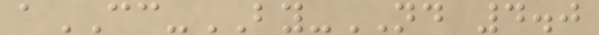aCC-BY-ND 4.0
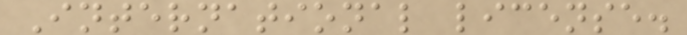International license.
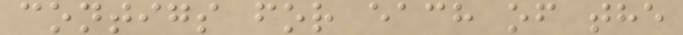contigs for each of the
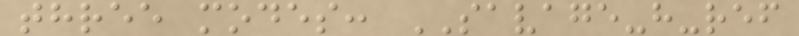three modes: SAVAGE-h-ref
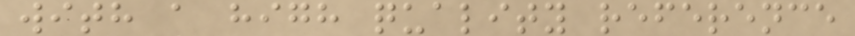with a high quality reference
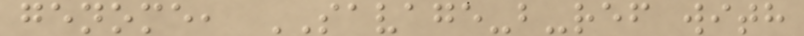genome, SAVAGE-b-ref with
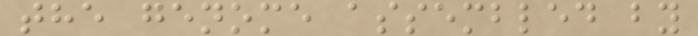the genome assembled by
